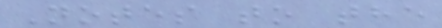Notes to the
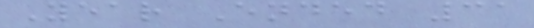Year Ended 31
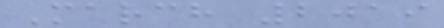March 2019
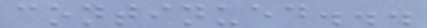continued...
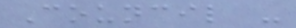Council -
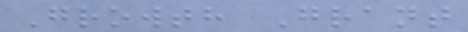Growth Grant
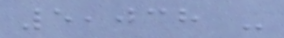5,038 -
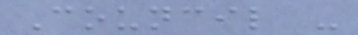Council -
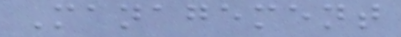Management
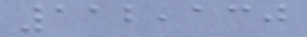112,130
